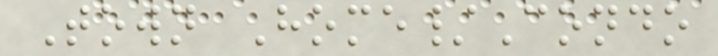Town Home/Condo
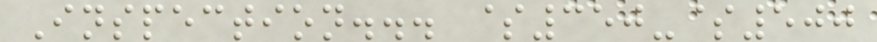Inspection... $350-$500
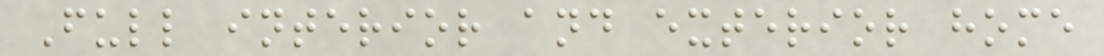Full interior and exterior home
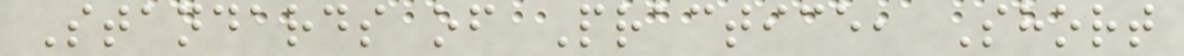Standards of Practice, Short
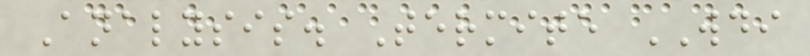Analysis. Termite WDI
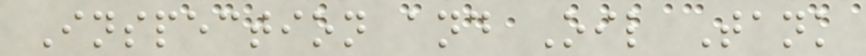Inspection and Oil Tank
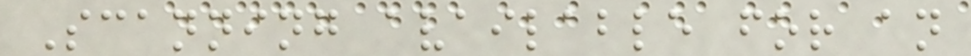Scanning available for an
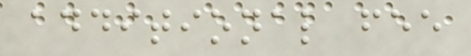additional fee
